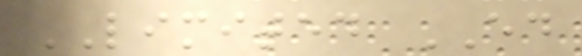LIMITED ED
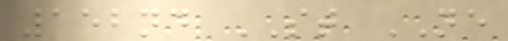152nd ST NE
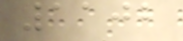1102
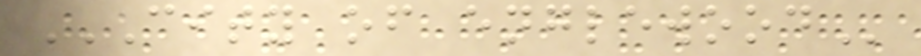CITY OF ENGLEWOOD
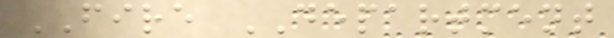FIRE DEPARTMENT
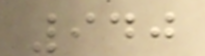940
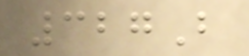327B
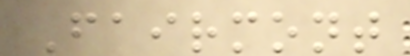Fairmont
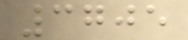3705
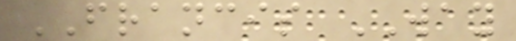FRANCIS WAY
